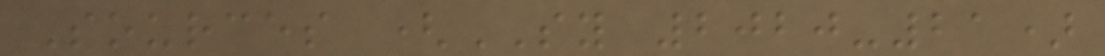Sources (SY 2020-21)
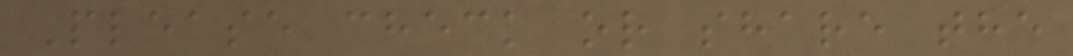Please check or share the
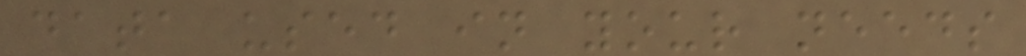data used in your needs
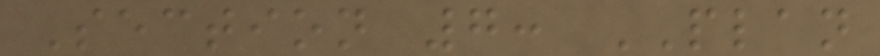Section 7: PLAN
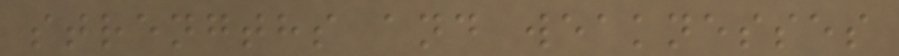strengths and weaknesses
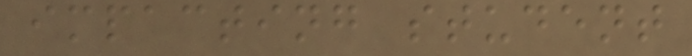impacting student
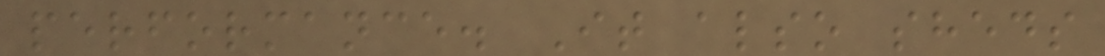performance. It also sheds
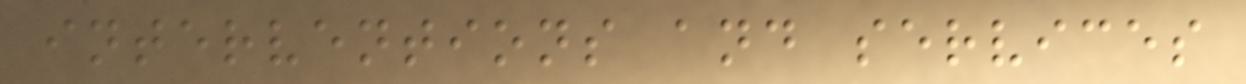interventions and services
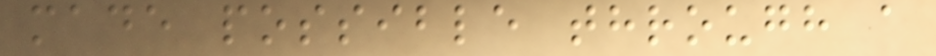made possible through a
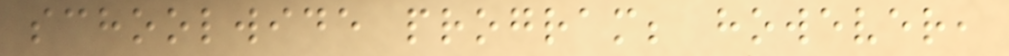schoolwide program; however,
